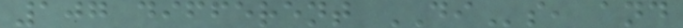107 different DIs, and
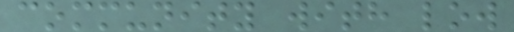community with low
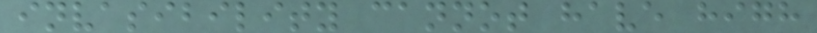invasibility cannot have high
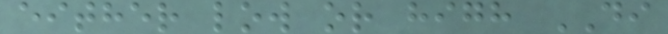either low or high DI
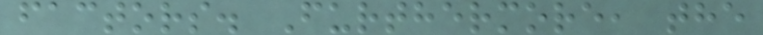factors. Furthermore, the
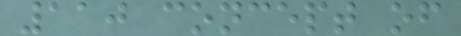110 concept of
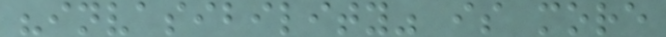"invasibility" is more
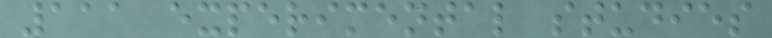111 experimental studies
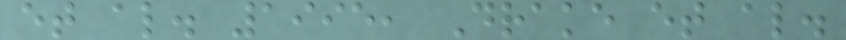et al. 1995, Drake et al.
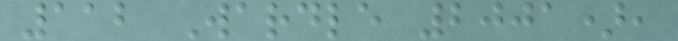112 Wardle 2001),
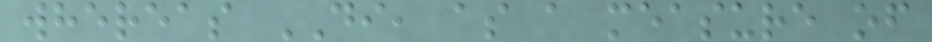whereas DI, as a measure of
